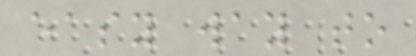easy way to
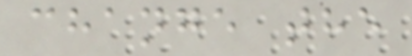change the
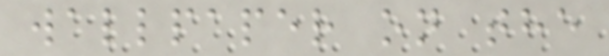wallpaper on the
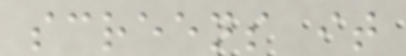screens it
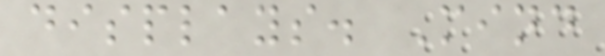displays. Mind
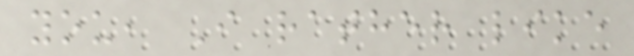you, I rather like
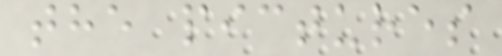the pictures
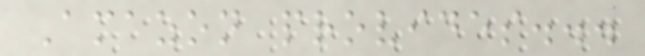Amazon provides...
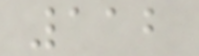112
